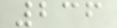236
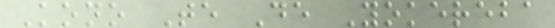Kono Te De Yokereba
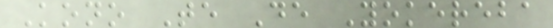Kono Te De Yokereba
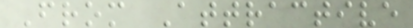From Attractive
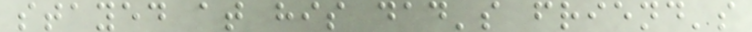stayed at his dad's friend's
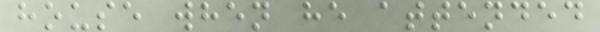house when he attended
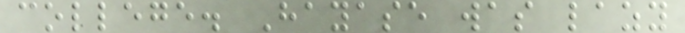college. Hayase was lazy
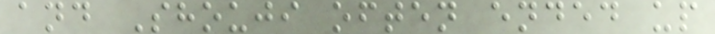and Shouji often ended up
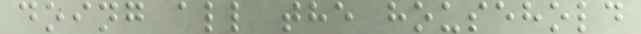doing all the household
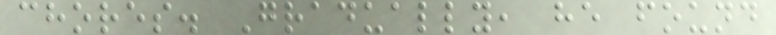chores. Gradually, he found
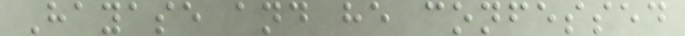Hayase and he confessed
